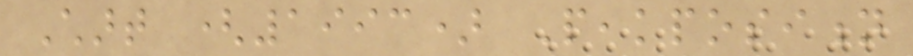Chart (1993) Peakposition
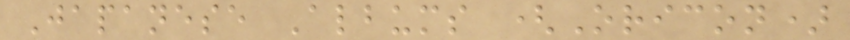Japanese Albums (Oricon)
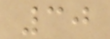30
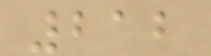212
